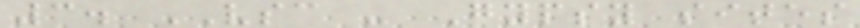3. VSC - Gypsy sites
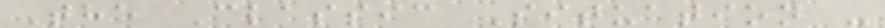The Classic Situation -
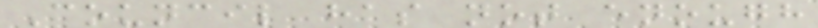Council has not enough
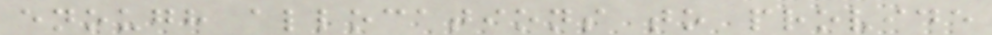enough allocations to provide
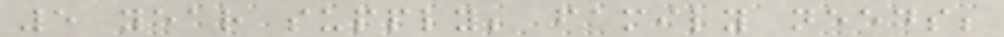5 year supply; family needs;
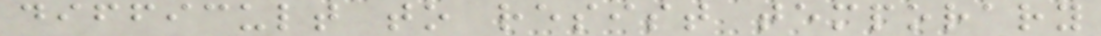difficult to resist temporary
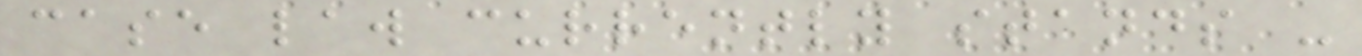case law currently stands -
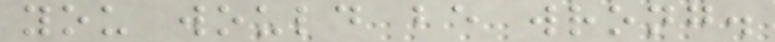you would be wrong.
